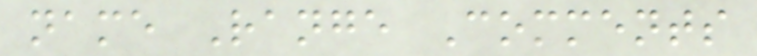name Range Comments
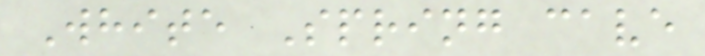White Spring cave
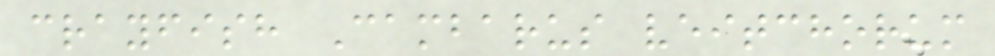crayfish Cambarus veitchorum
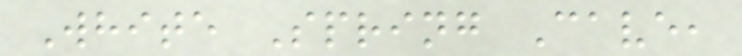White Spring Cave,
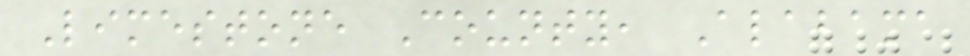Limestone County, Alabama
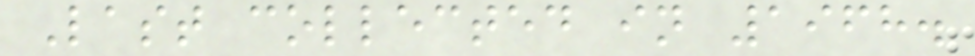Last collected in 1968.
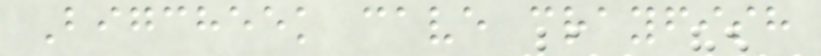Bigcheek cave crayfish
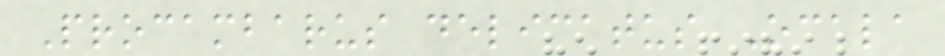Procambarus delicatus Ocala
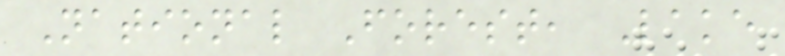National Forest, Lake
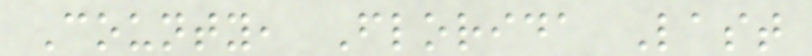County, Florida Last
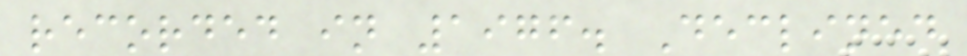recorded in 1976. Declined
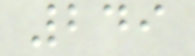249
